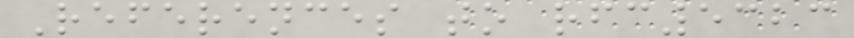References to rfc5323
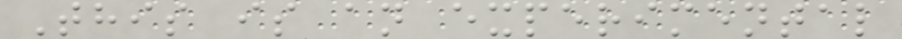This is an experimental
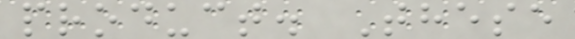product. These
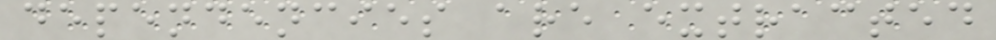dependencies are extracted
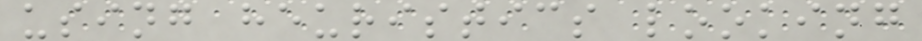using heuristics looking
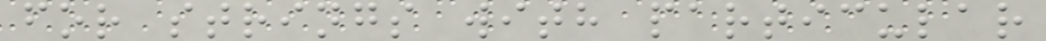for strings with particular
